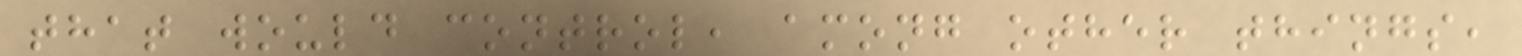that would control, among other things,
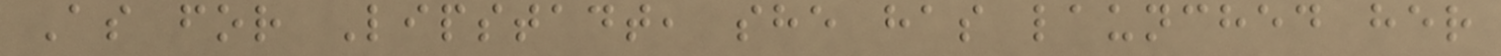As for Lipstadt, she has launched her
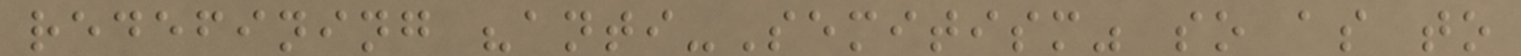redefining "anti-Semitism" so as to
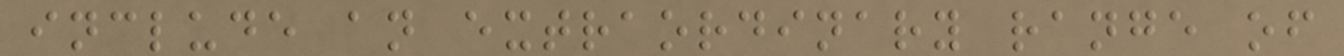include an extraordinary range of
